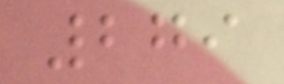279
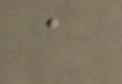a
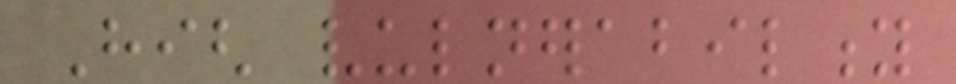High vulnerability
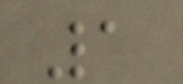1
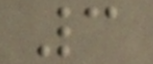3
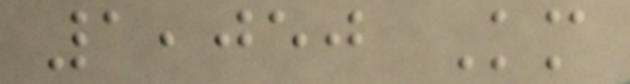1,050 Km
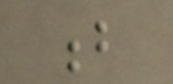b
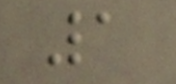1
